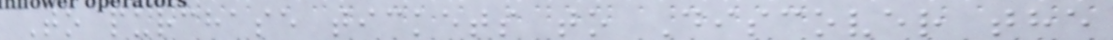To purchase tickets to Discover the
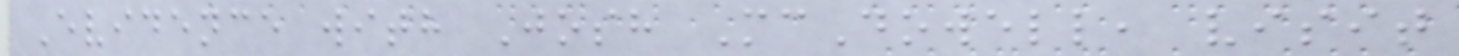Evidence with Josh McDowell, visit
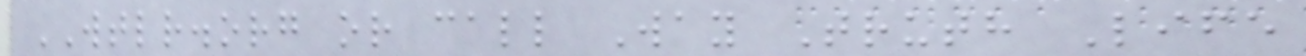WTLR.org or call Way Truth Life
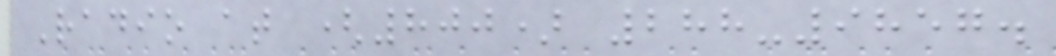Radio at (800) 288-9857.
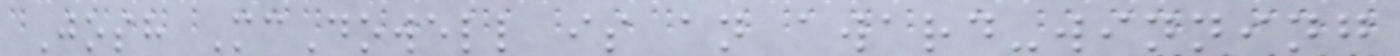Josh McDowell is an award-winning
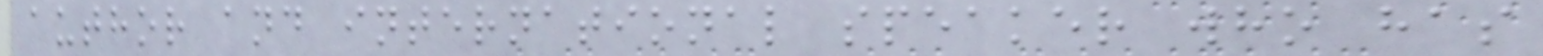author and international speaker who has
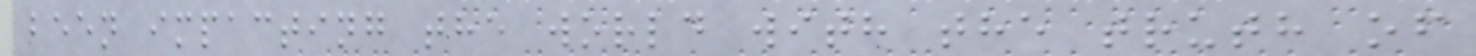been impacting the world with the truth of
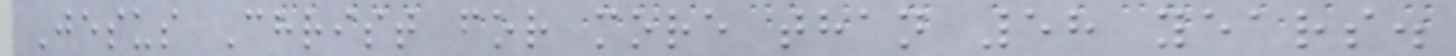Jesus Christ for more than 58 years.
